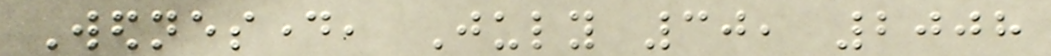Wednesday, July 30, 2008
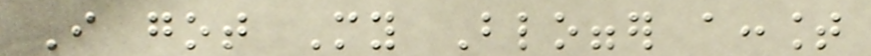I got My Blogger account
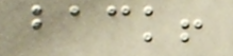back!
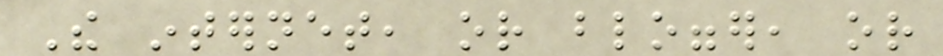The internet, or blogger, or
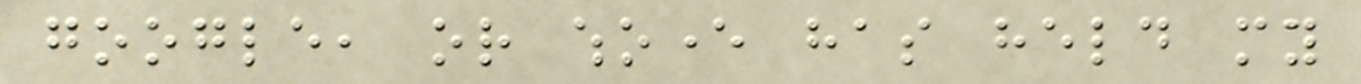google, or whoever has held my
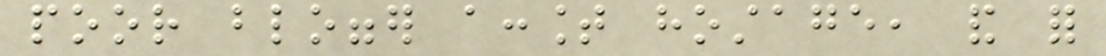poor blogger account hostage, and for
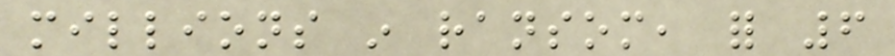millions in ransom, for 6
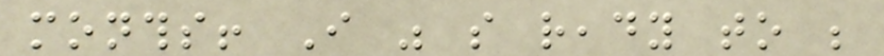months! I was so ready to be
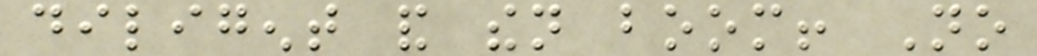diligent and then boom! No
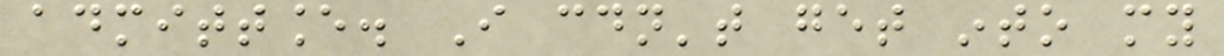admittance. I couldn't get into my
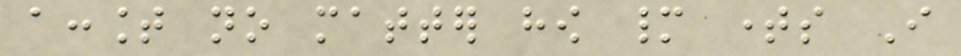account no matter how many times I
